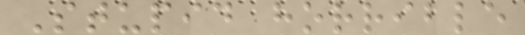Stupid horrible
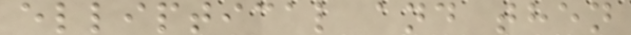elliptical and then
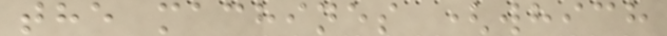the machines (which
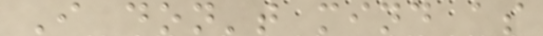I don't mind as
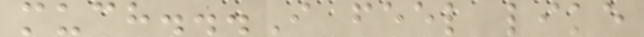much...I feel like
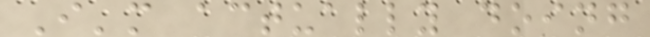I'm actually doing
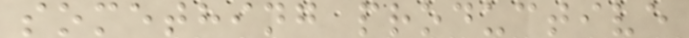something productive
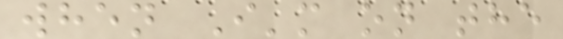when I'm on the
